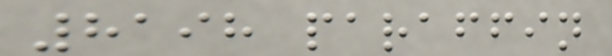8198 paraffin
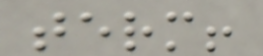term!
